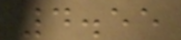4.55
